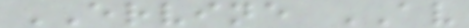ERVINE AV
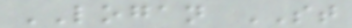LOGAN ST
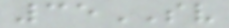35SV
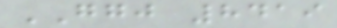GGJ 8419
